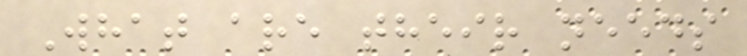What are their needs
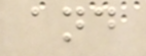and
